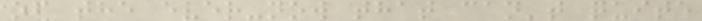of the ever-now that can't quite
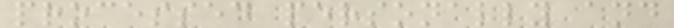processed personally and
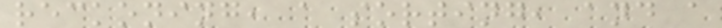reckoning, a sorting, and a
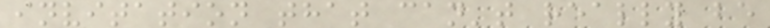invitation that can't really be
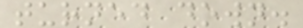turned down.
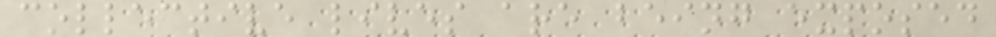collective lives are being exposed
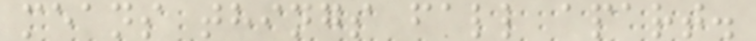means things fall apart.
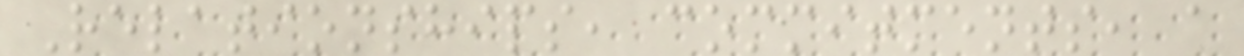Relationships, commitments, a
